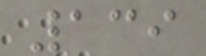139
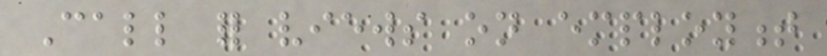Call for views on employment
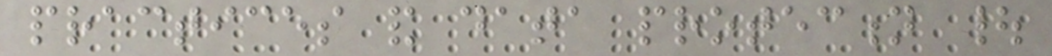practices and data protection |
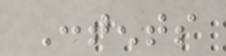Contents
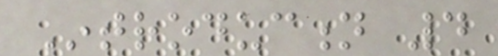Introduction 4
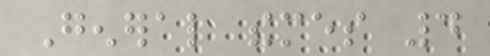General themes 4
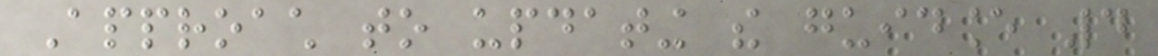Approach to updating the guidance 4
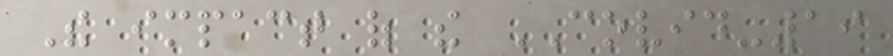The impact of the COVID-19
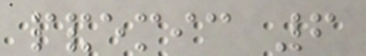pandemic 6
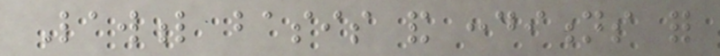Lawful basis and conditions for
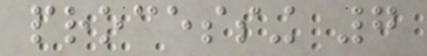processing 7
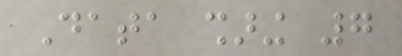Data sharing 7
